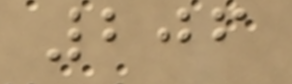206
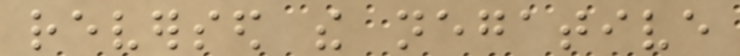reversed the negative
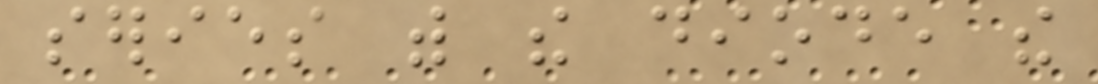series with the diode the
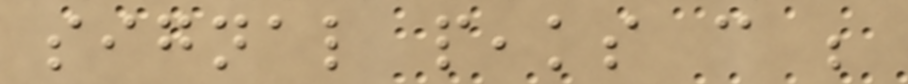signal peaks can be
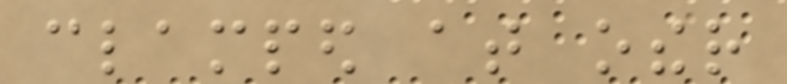clamped at other
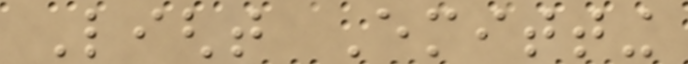Light Emitting
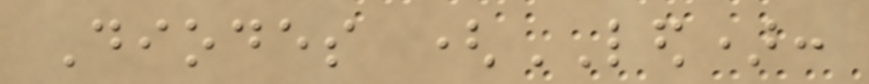Diodes (LED):
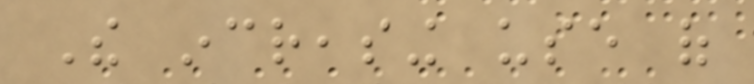The increasing use of
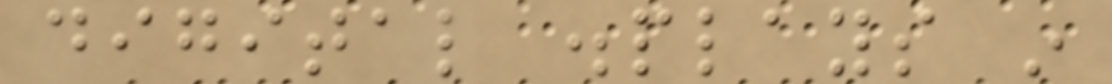digital displays in
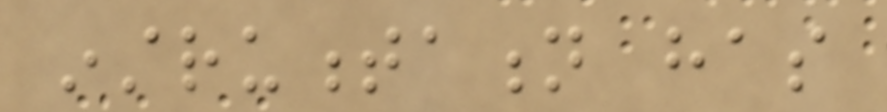instrumentation has
